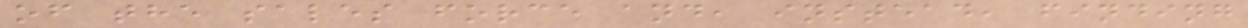of the sales force and, instead, finding
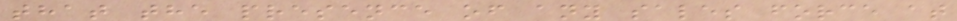that the presence of any sales force at
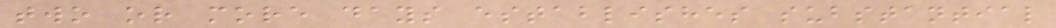two or more days establishes substantial
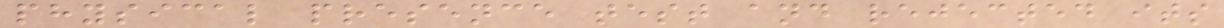physical presence test and rejected its
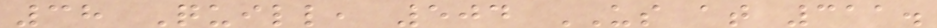38 Quill, 504 US at 311.
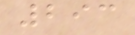293
